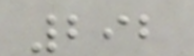292
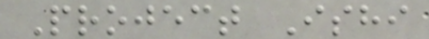Project Ishi
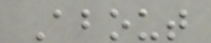About
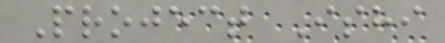Project Ishi
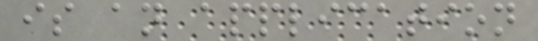is an application
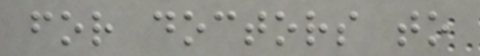for doctors to
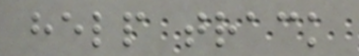help track
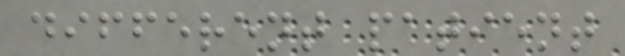different patient
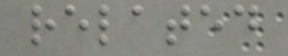related
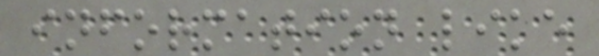information like
